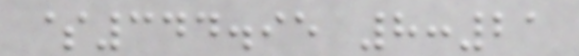$344.95 8:21
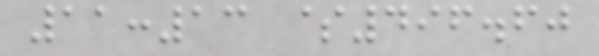11:13 $496.60
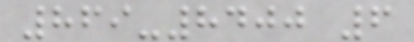869-8400 6
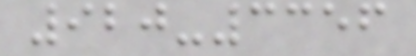920-3356
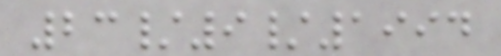23/9/1994
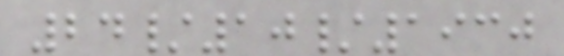24/10/1930
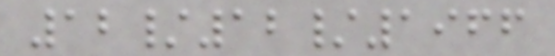12/12/1966
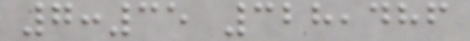7:35 328,486
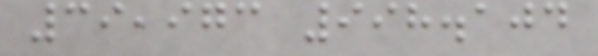39,973 998.104
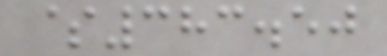$383.50
